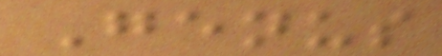Genus
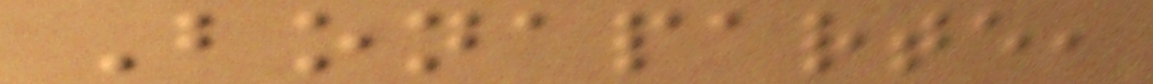Bonaparte,
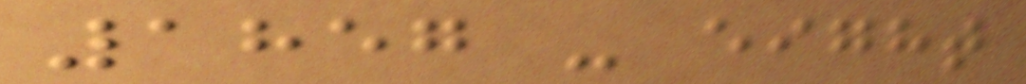1857 - eight
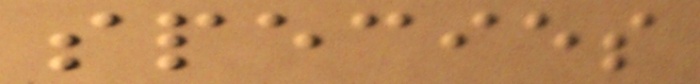species
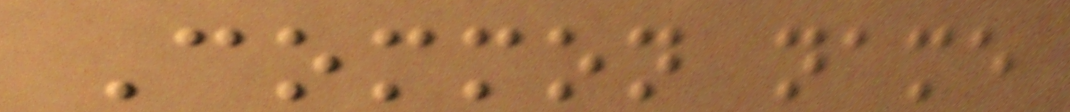Common name
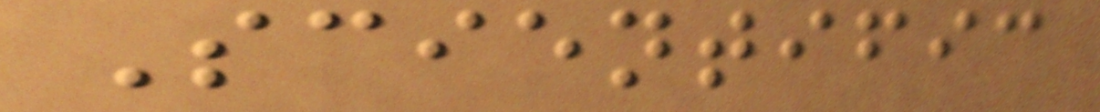Scientific
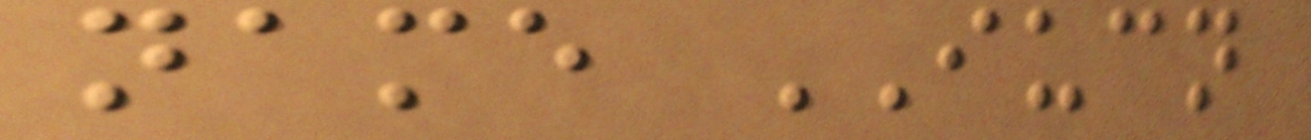name IUCN
